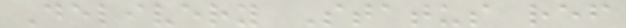Delivery Status ref
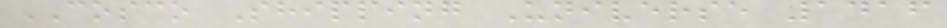COSCO Shipping Universe 1416
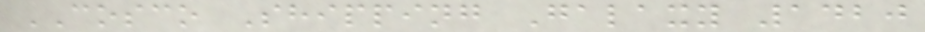COSCO Shipping Galaxy 1420
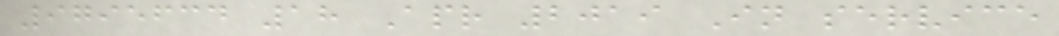9795634 18 Apr 2019 In service
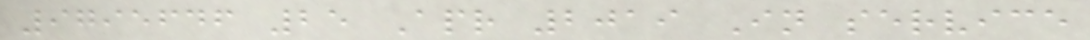9795646 25 Apr 2019 In service
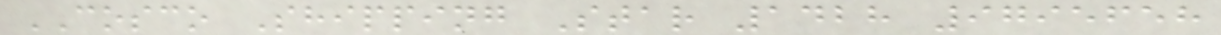COSCO Shipping Star 1428 9795658
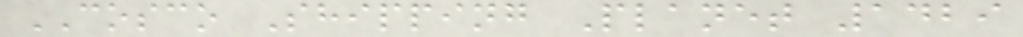COSCO Shipping Planet 1429
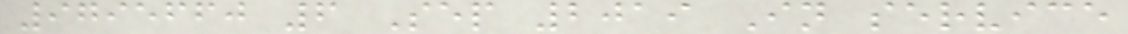9795660 6 Sep 2019 In service
